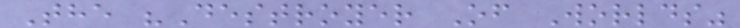The "Destroyer Of Worlds"
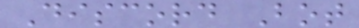Discord Bot
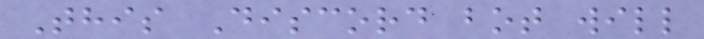This Discord bot will
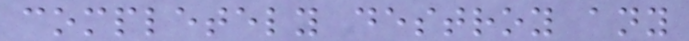completely destroy any
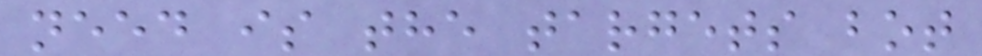need is the targets bot
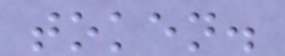token.
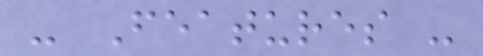- Features -
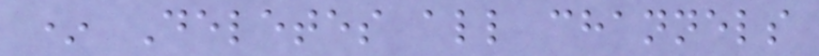* Deletes all channels
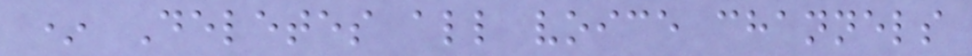* Deletes all voice channels
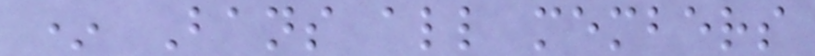* Bans all members
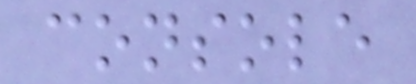console
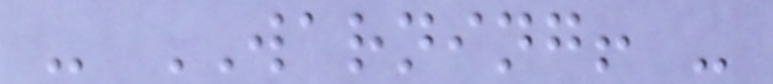- WARNING! -
